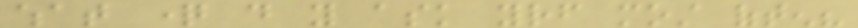what question do you ask yourself most often?
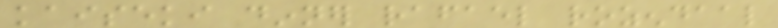kaiseki dinner rafael rozendaal
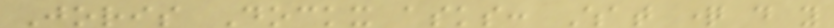Joris Dockx asks: What question do you
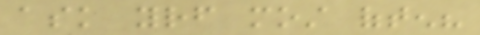ask yourself most often?
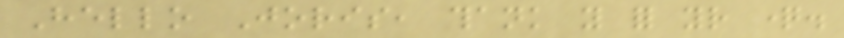Hello Joris, thank you for your question.
